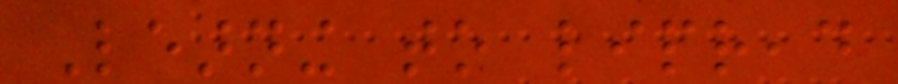Learning to lipread
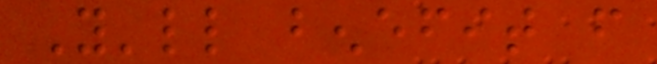You'll benefit from
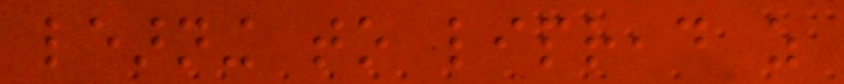learning to lipread as
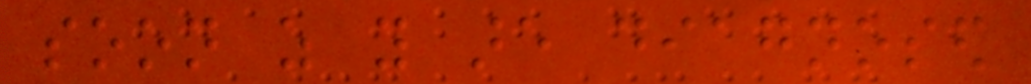soon as you are diagnosed
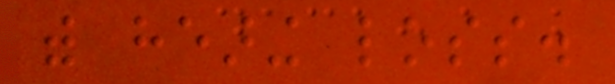with hearing loss.
